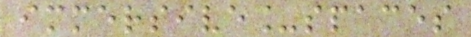immersive_spaces
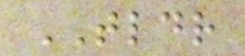TLDR
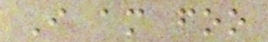I am foo
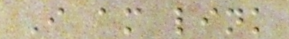I am link
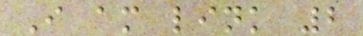I am link 2
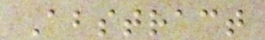Abstract
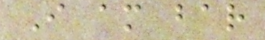I am bar
